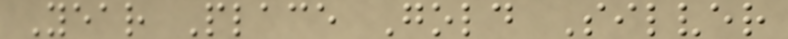Year Place Gold Silver
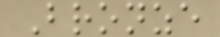Bronze
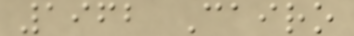1962 Cairo
